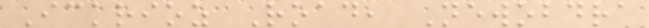Ickrioz Road, Newobdra
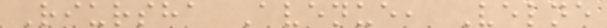Riursha Avenue, Velne
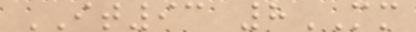IT93 8MM
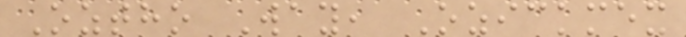Oztho Way, Ozickmex
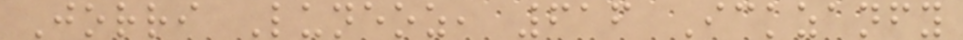Jorri Luneoz, 616 Ickzanfy
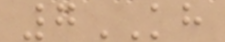7KH
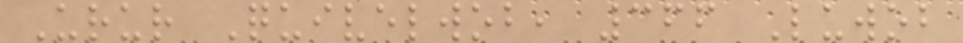Urur Quivelwob, 366 Luwob
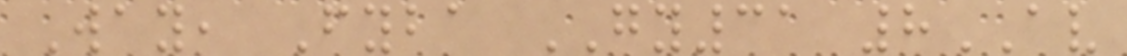Way, Fyba GY31 8AV
